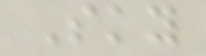Sky
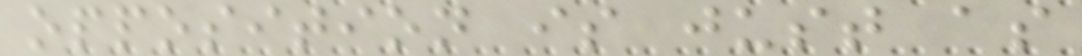opposition is just as
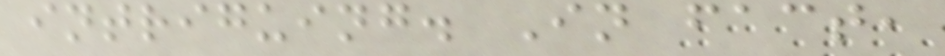intriguing. In fact,
